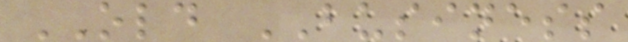OLD BUSINESS
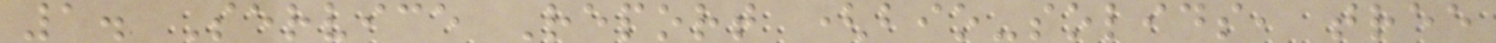1. Service Report (bio-solids, tree
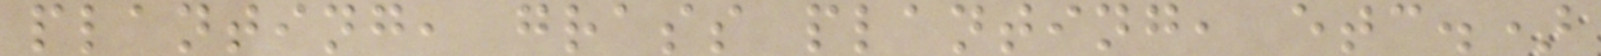planting, grass planting, etc.)
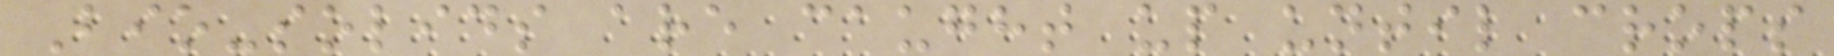Bio-solids are caught up until crops
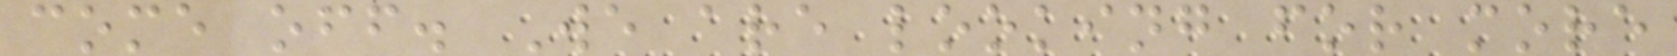come off. We are looking for more
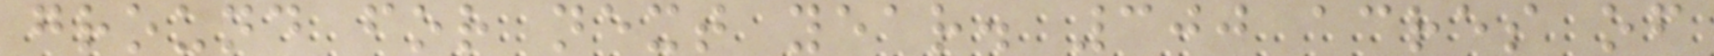ground for next year. 300 acres of
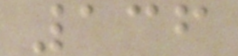136
